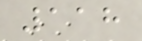118
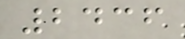2436
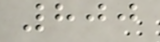800
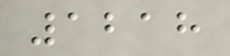1218
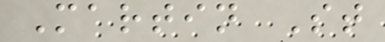Martin St
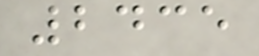2435
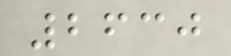2630
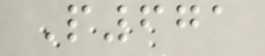P671
